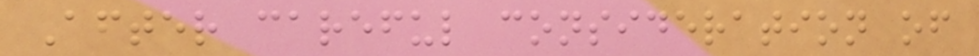After careful consideration of
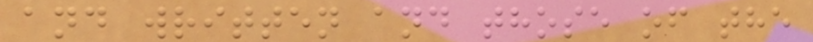and written and those of the
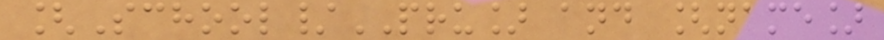[School/PRU] and [name]
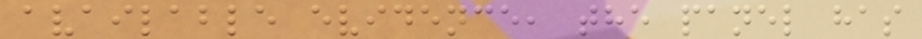available evidence, the panel has
